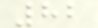82
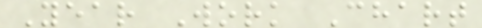Year Work Chart
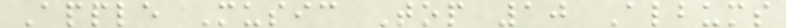Apple Music Top 10 Albums
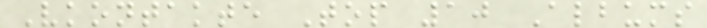Vkontakte Top 10 Albums
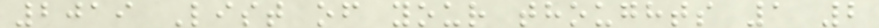2019 List of your thoughts 1 2
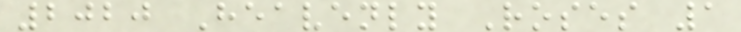2020 Heavenly Roses 1
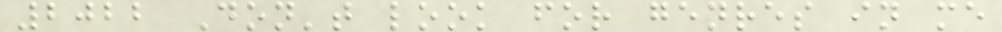2022 Don't look for genres in me
